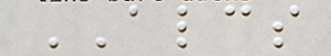ALCS
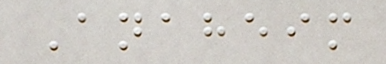Anaheim
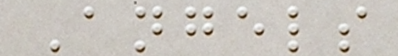Angels
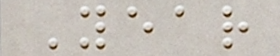Year
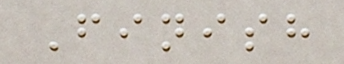Finish
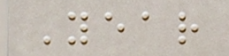Year
